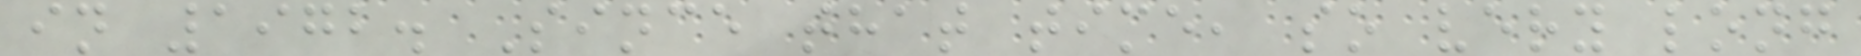in 1972. Since that time, so very long
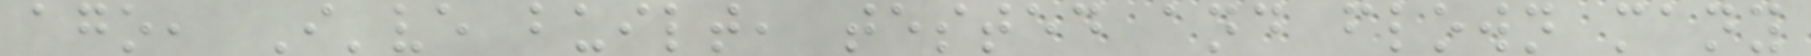ago, I've built, tested and flown many
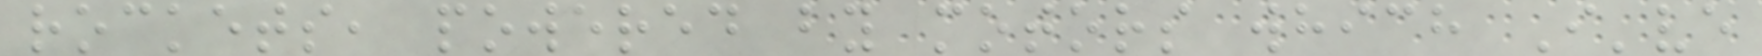rockets, powered by motors which I've
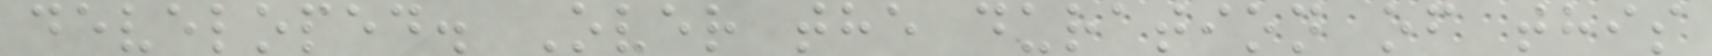developed. Over the duration of this
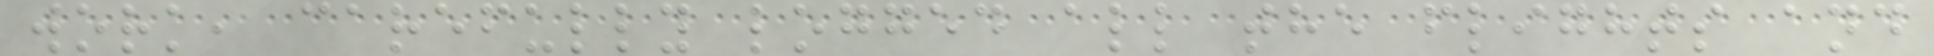work, carefully logged all the flights and
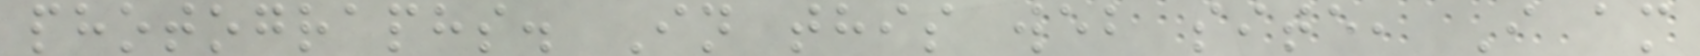photographs. In this web site, I am
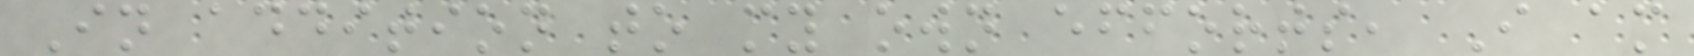In addition to my own efforts, I am
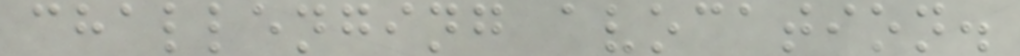challenging avocation.
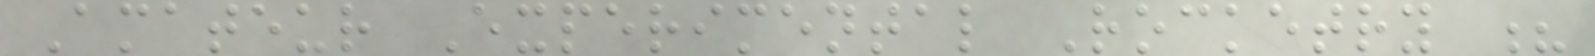Amateur Experimental Rocketry ?
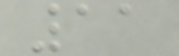11
